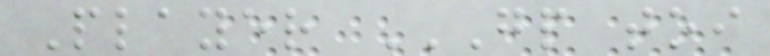Player GP TOI
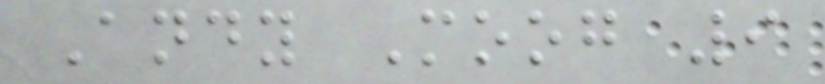Andy Moog 9
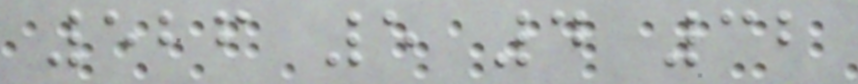526 5 4 32
